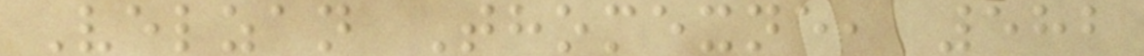Velzan Thomexne, 582
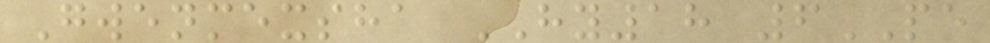Gwenmexsha HY18 6PE
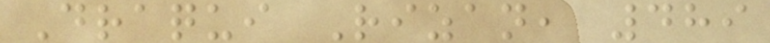Draqui Rizan, 489
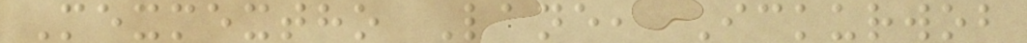Mexmextho Lane, Ickurwob
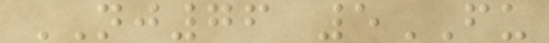NJ76 5FU
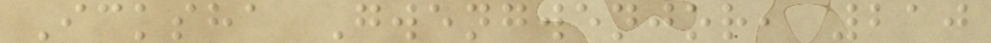Icksha Gwengwenjor, 210
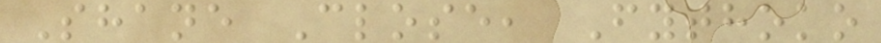Shane Close, Fythoko
